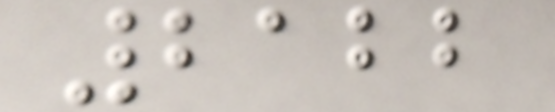2122
